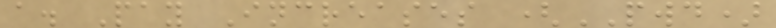a. Pay Increases (PWD)
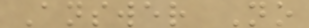Answer No
